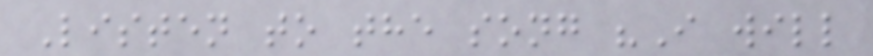Listen to the song "I will
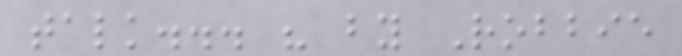talk... " by Robbie
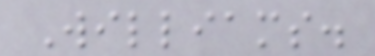Williams.
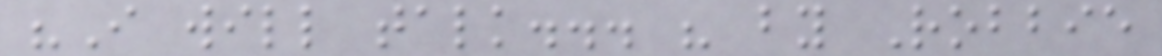"I will talk... " by Robbie
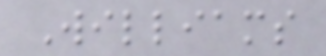Williams
